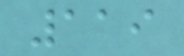119
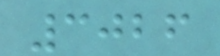3026
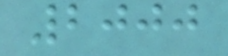2000
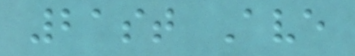21st Ave
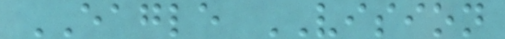EAGLE VISION
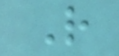R
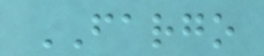FARGO
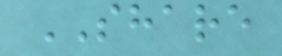SHARE
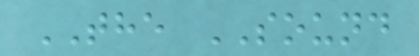THE SOUND
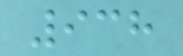938
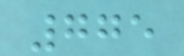775
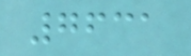7631
